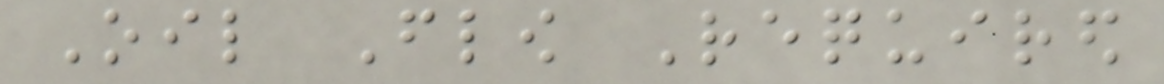Oil Flow Required
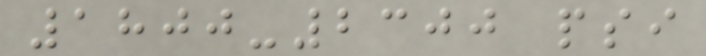1800-2300 psi
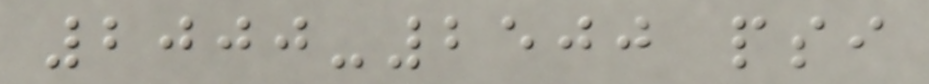2000-2500 psi
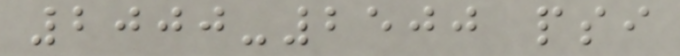2000-2500 psi
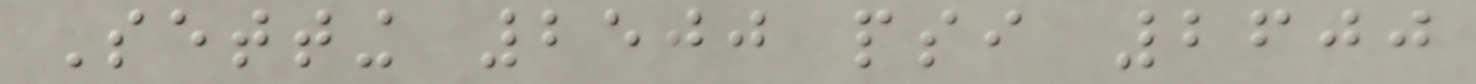Setting 2500 psi 2600
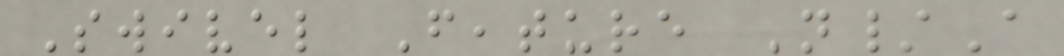Swivel Feature N/A
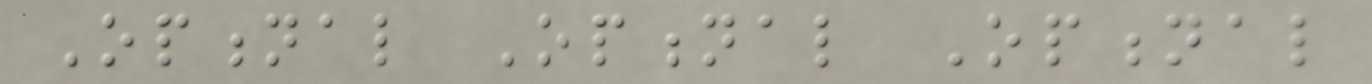Optional Optional Optional
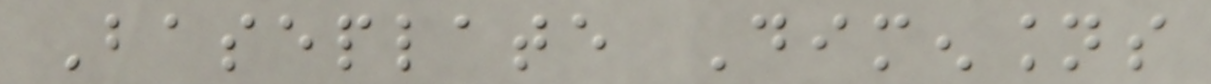Baseplate Dimensions
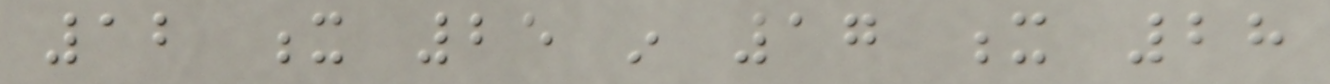12 x 25 in 17 x 28
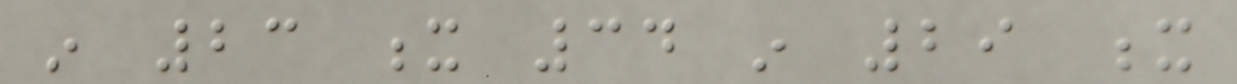in 23 x 34 in 29 x
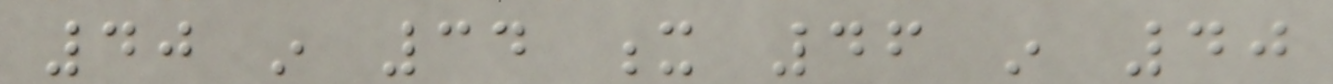40 in 34 x 46 in 40
